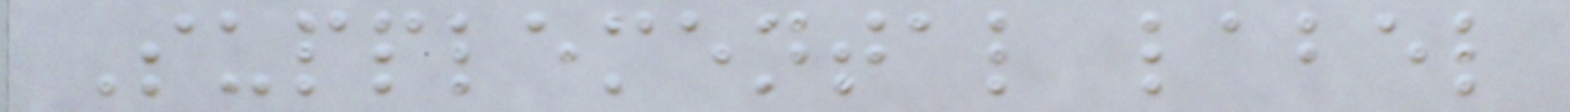Supplemental label
